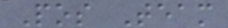Pos Team
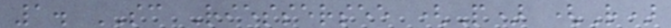1. SC Riessersee (P) (R)
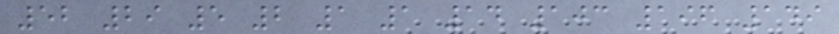52 29 5 2 1 1 14 103 196 149
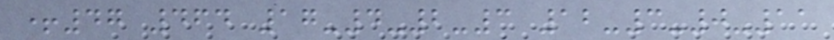+47 464 17-4-2-3 12-3-0-11
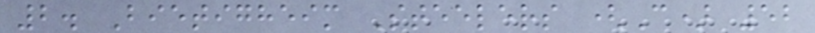2. Bietigheim Steelers (C) 52
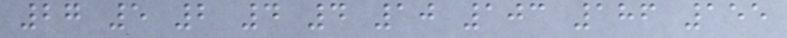27 5 2 4 4 10 103 186 155
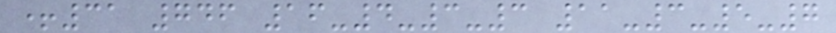+31 746 16-4-3-3 11-3-5-7
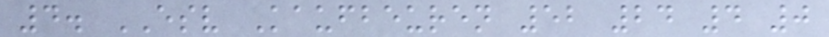4. ESV Kaufbeuren 52 24 4 0
